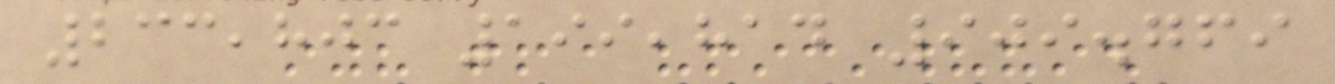233,803 199,814 909.769
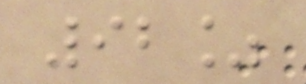92%
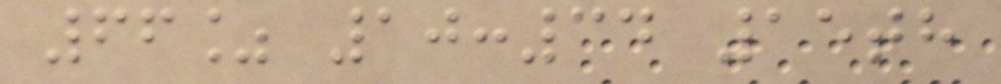66% 10:34 15th
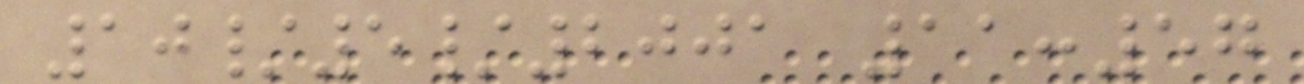10/5/2001 11:57
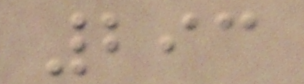293
